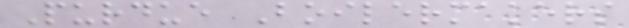Purdue Boilermakers
